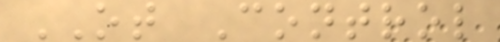OT Control
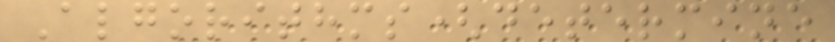Algorithms(determine
